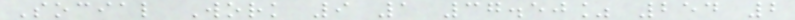Social Work 9 1 37.50% 254 2
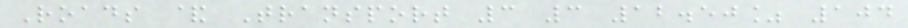Roads & Transport 3 3 12.50% 104
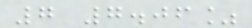7 7.06%
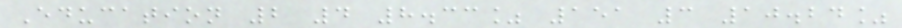Education 2 4 8.33% 151 3 10.24%
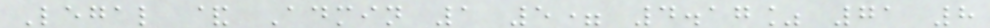Legal & Admin 1 5= 4.17% 71 8
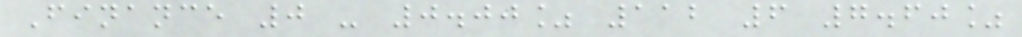Finance 0 - 0.00% 112 6 7.60%
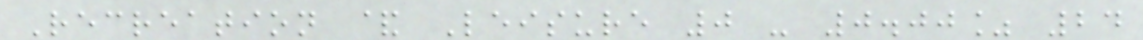Recreation & Leisure 0 - 0.00% 24
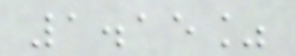1.15%
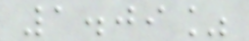1.09%
